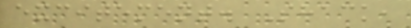excitement. Shack,
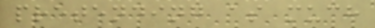pretending as much
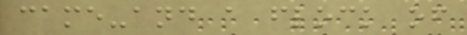came-and a flock of
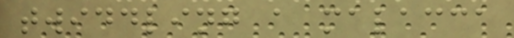twiddling a malacca
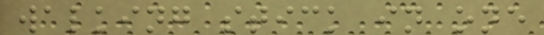walking stick in one
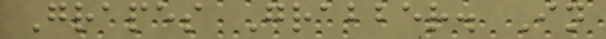Grapes Grabber. In
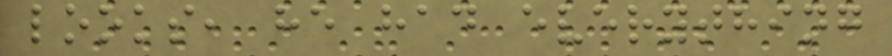looks, he had everything
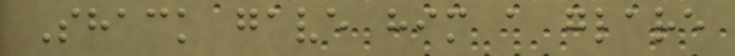Shack gave him a glare
